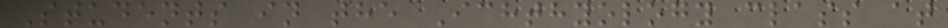Students in the Ichthyology class at
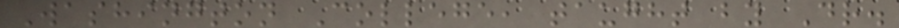Washington College, taught by Dr.
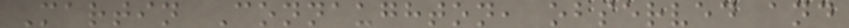Martin Connaughton, observed and
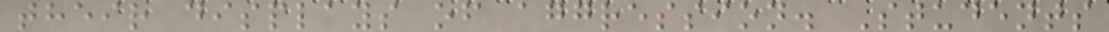their displays of aggression. Students
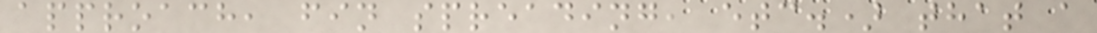approach, fin spreading, etc.) that a
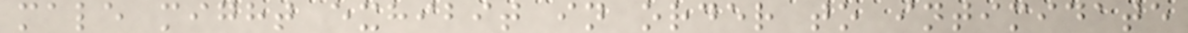male might exhibit in order to intimidate
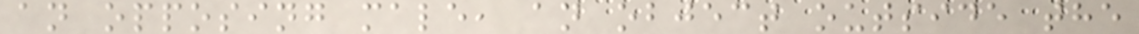an opposing male, an object outside the
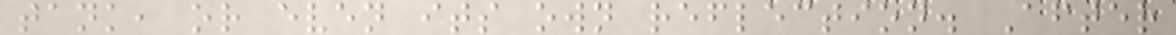tank, or even its own reflection. After
